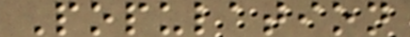Population
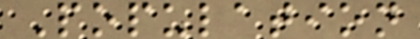Population
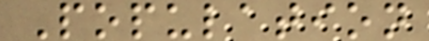Population
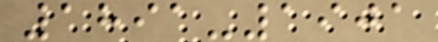1891-1901
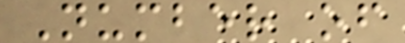Number of
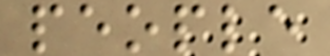people
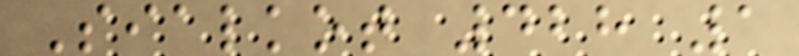Sialkot 428 1
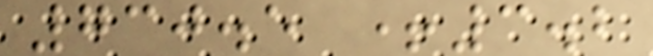730.5 +3.2
